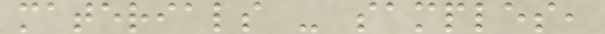materials - samples,
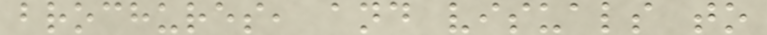brochures, and visuals to
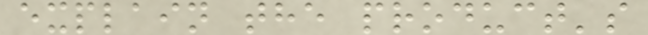explain the product's
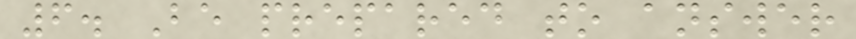6. Be prepared to answer
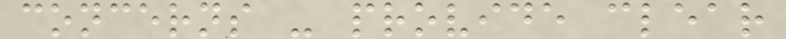concerns - provide clear
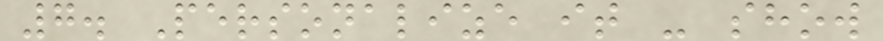7. Personalize it - show
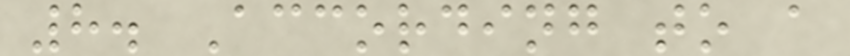8. According to a
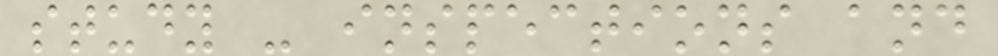study - inspections and
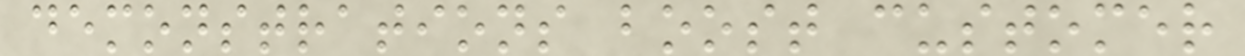demonstrations boost customer
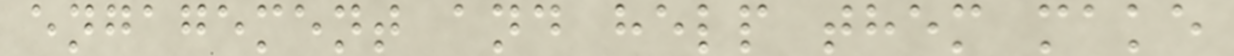engagement and help them make
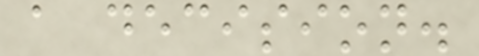a decision.
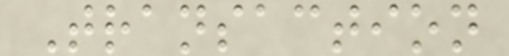Transaction
